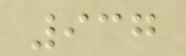937
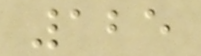125
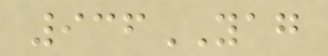936YAG
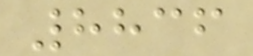8836
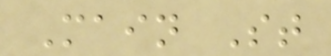Main St
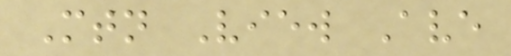Mtn View Ave
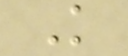K
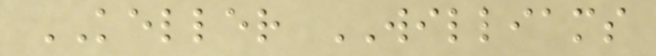KELLER WILLIAMS
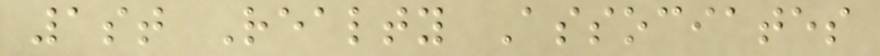1st Realty Associates
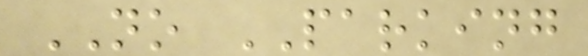NO PARKING
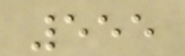555
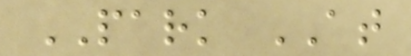PARK AT
